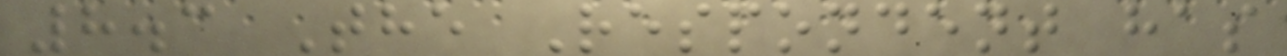8.3 The Respondent has
